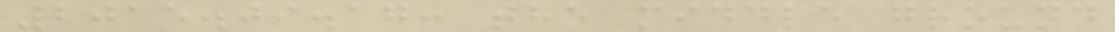2015.09.17: the middle ground
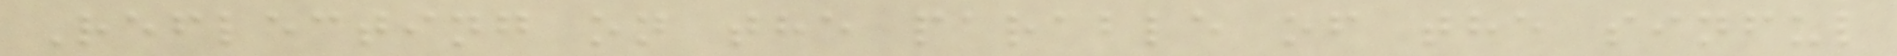Reflecting on the parable of the sinful
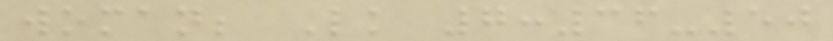woman; Lk 7:36-50
